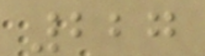227
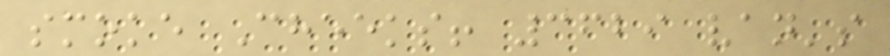smoke Cheeks! 3629 van's
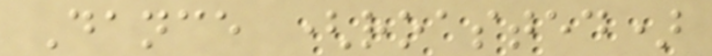Dance (roasted)
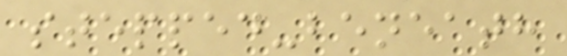stepped-beneath
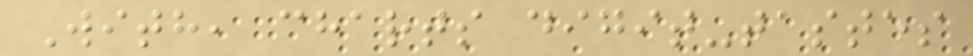With, charts digit-tastes
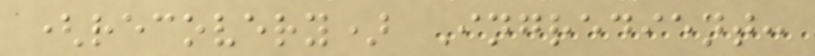(recovery) Ingredient:
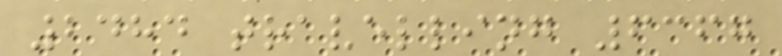2484 travelling 6367
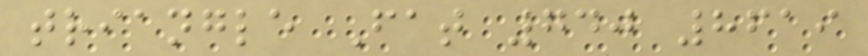triangle Fat 740 8619
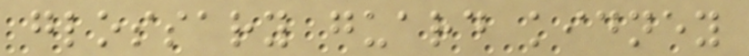glossary guard kidney
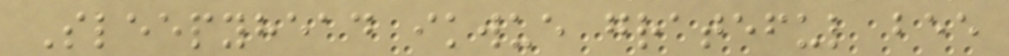Sleepyhead ikwue grateful bee
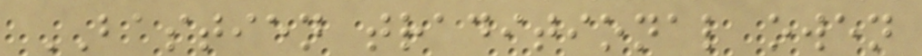BASTIEN traditional owen
